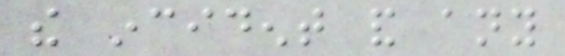the incident and any
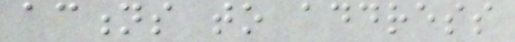actions to address
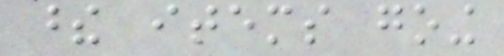these items going
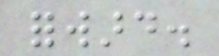forward.
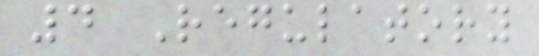4 Regulatory
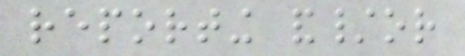reporting and/or
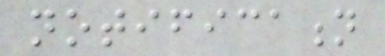notification
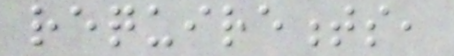requirements,
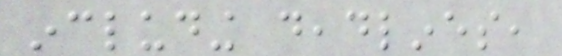including deadlines,
